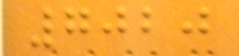7020
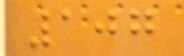107
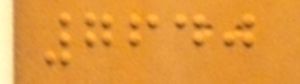7640
